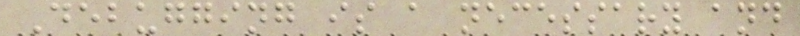Debugging is a necessary and
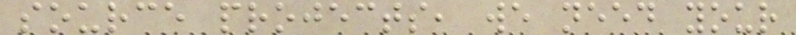source projects, we need your
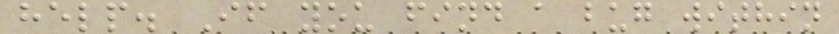help. If you find a bug within
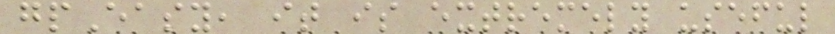gpEasy, it is extremely useful
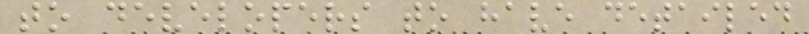to developers to have detailed
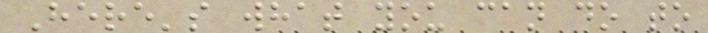Here's what you can do to
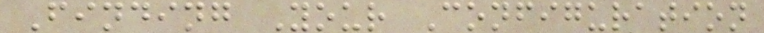Finding Your Configuration
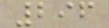296
